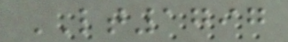LT1797
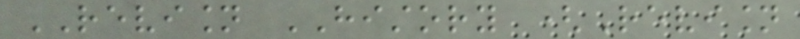REVISION HISTORY (Revision
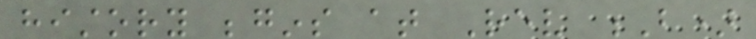history begins at Rev B)
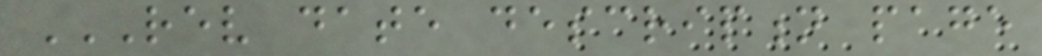REV DATE DESCRIPTION PAGE
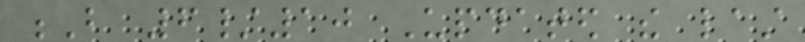B 6/10 Updated the last
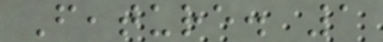Feature. 1
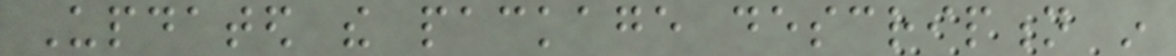Updated the package description in
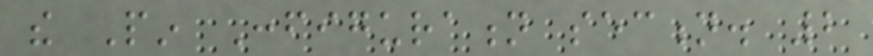the Pin Configuration section. 2
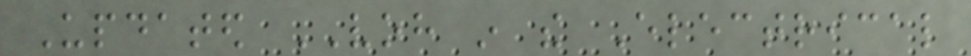Updated VOH in the Electrical
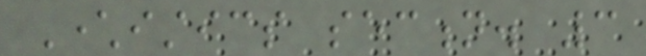Characteristics section. 3
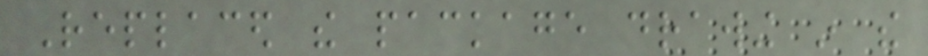Replaced the package drawing in the
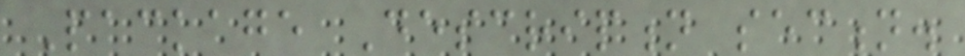Package Description section.
